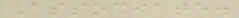Associate.
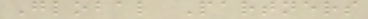Global Partners
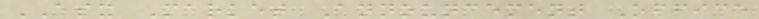ASX Market Announcement Office
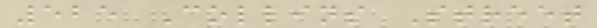525 Collins Street
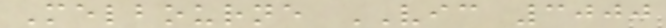Melbourne VIC 3000
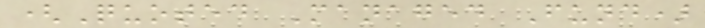(Quoted Managed Fund)
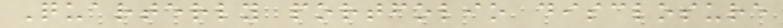Quarterly portfolio disclosure
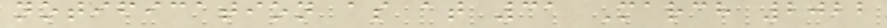notification as at 31 March 2022
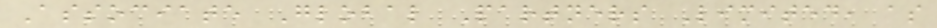Associate Global Partners Limited, as
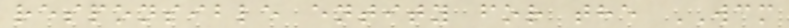responsible entity for the WCM
